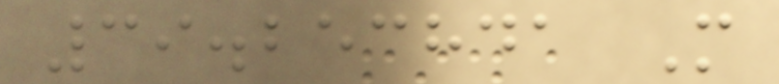39.253841 M
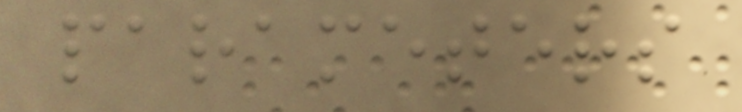parameters
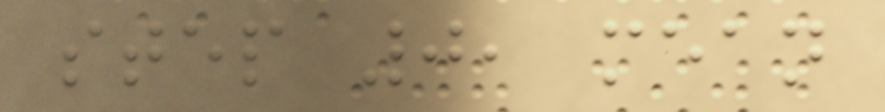step 0, mean
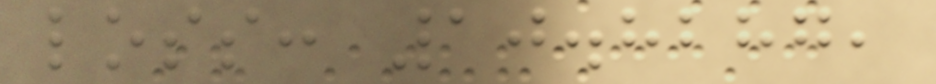loss: 10.8287,
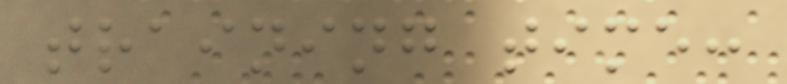training time:
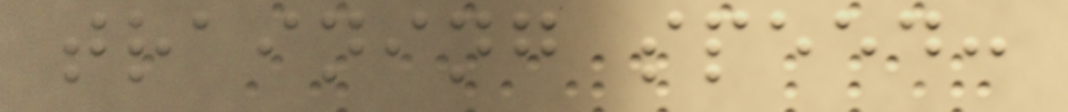training speed:
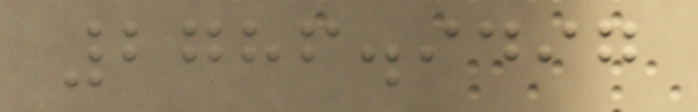2786.9497
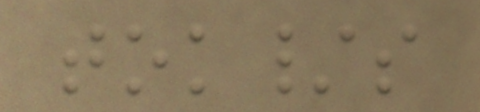tok/s
